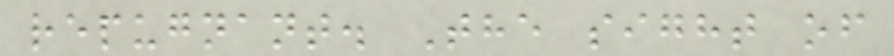repugnant. The sight of
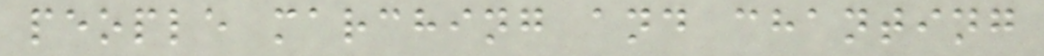people marching and chanting
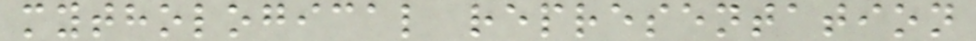mythological representation
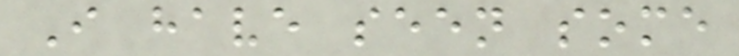I have seen some
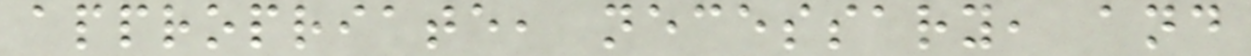appropriate, necessary, and
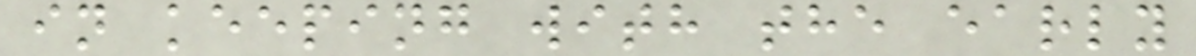in keeping with the early
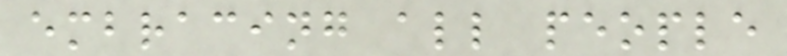embracing all people
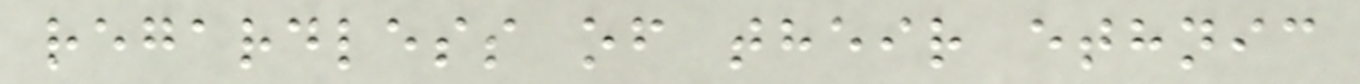regardless of their ethnic
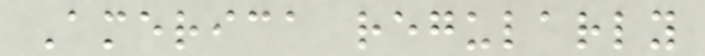America regularly
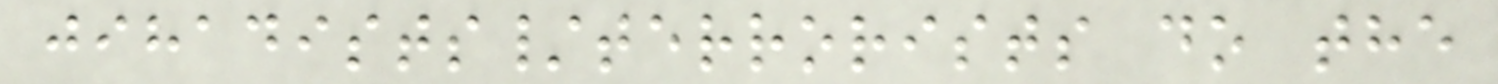jihadists/terrorists do the
